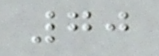70
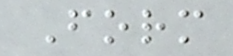Form
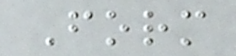Form
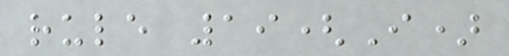rule 19(I)
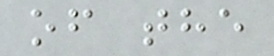of the
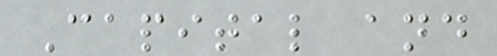Capital and
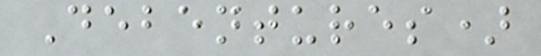Debentures)
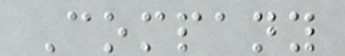Company
